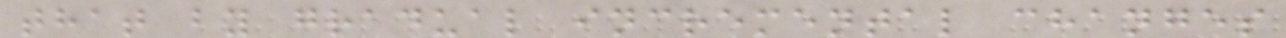that by gradual incremental changes
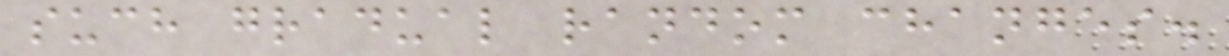such gradual random changes.
